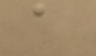a
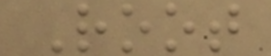Root
